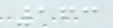163
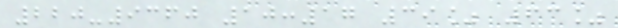220-9360 10:17 39% 63%
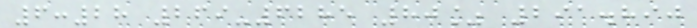6:28 269-6285 80% 291.890
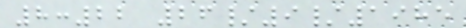8:22 26/9/1985
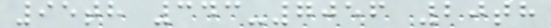95th 343-7056 20th
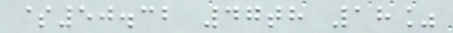$50.32 47th 18%
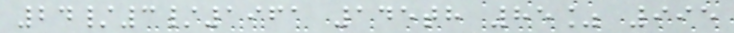24/3/1961 145th 85% 995
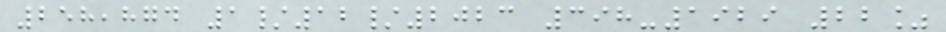258,874 1/12/2023 398-1929 22%
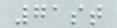71st
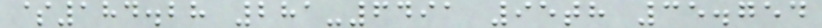$184.28 281-6491 95th 35.754
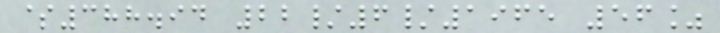$388.94 22/6/1965 56%
